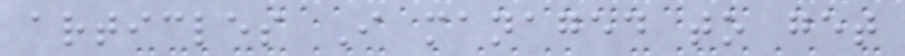articles I managed to get
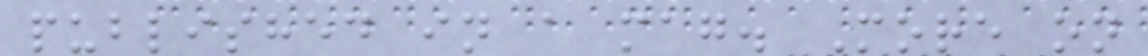published in a mag. More on
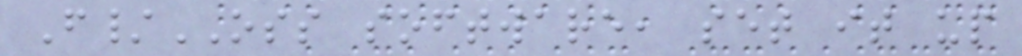F/OSS software, set it up
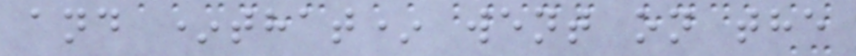and *that* went on the
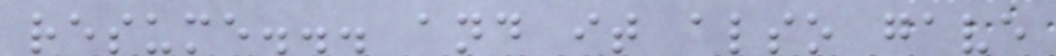resume... and it also gave
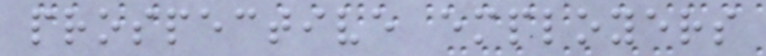prospective employers
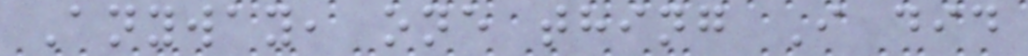Anyway, one thing I did
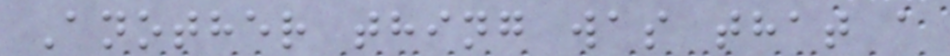Another thing was that a
